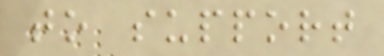to support
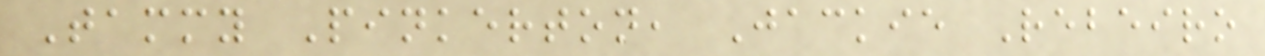Tammy Pinkerton, Jackie Rebeiro
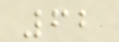62
